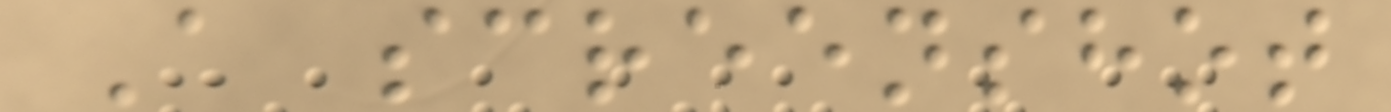A screenshot
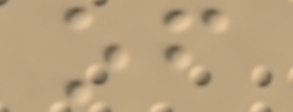of
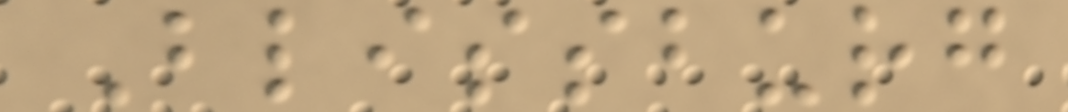Blissburg
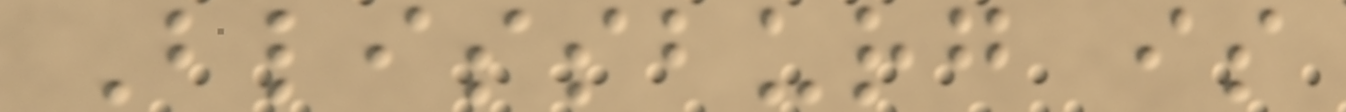Blissburg is
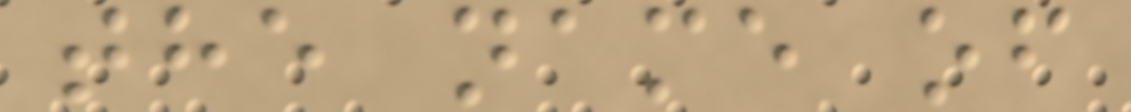the name of
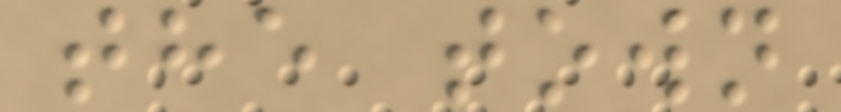the town
